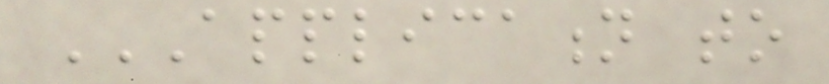APPLICATION TO
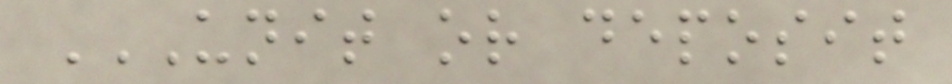UNIT OR DEPOSIT
